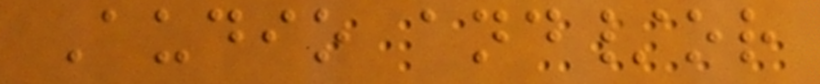Audio and/or
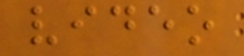video
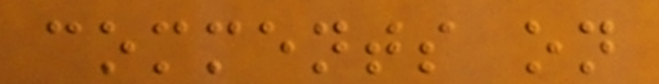comments on
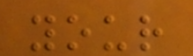your
